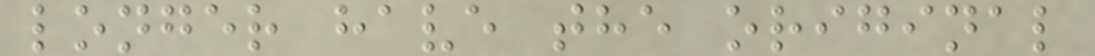longer have the original
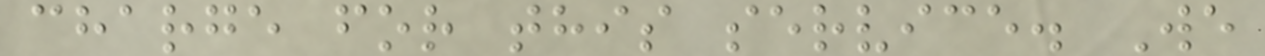charge for this service. We
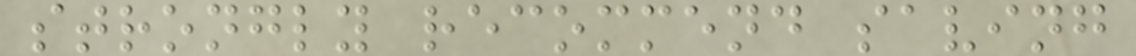strongly recommend saving
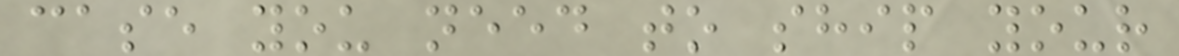case you need to ship your
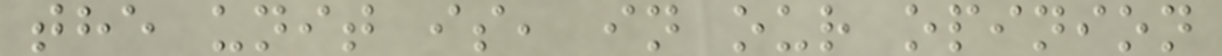the unit is, in our opinion
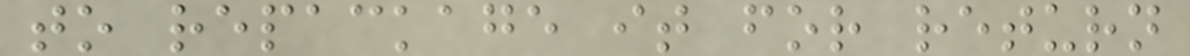to repackage it for return
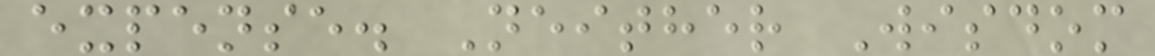expense. Neither Wisdom
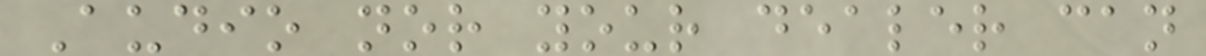Audio nor your dealer can
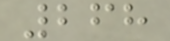268
